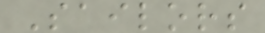Sailors
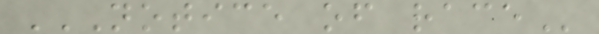NOTICE OF RACE
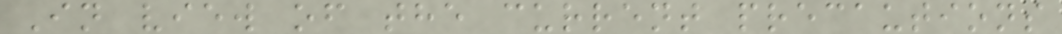In view of the current precautions
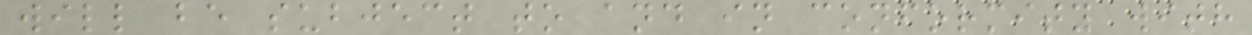will be subject to and in conformity with
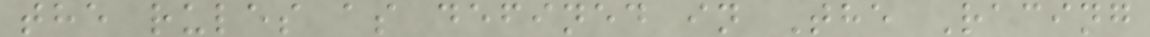the rules as defined in The Racing
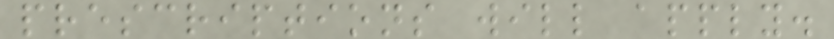prescriptions will apply.
